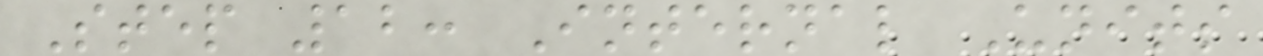Step 12: Internal Units
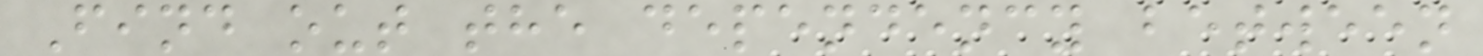Find out the dependency between
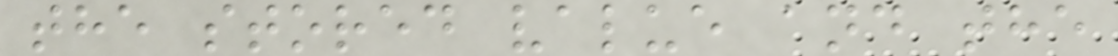the stored value and the
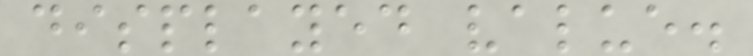displayed value.
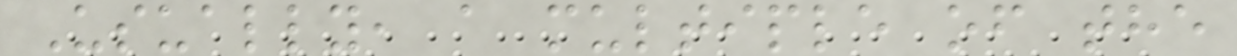Usually, a multiple of the
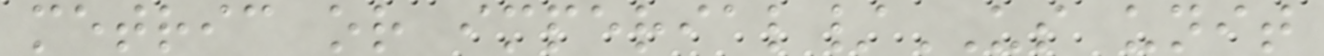metric or imperial/US unit
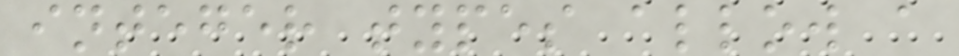integer types allow a
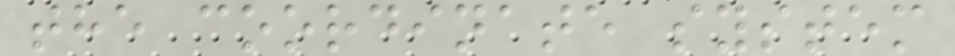the coordinate system
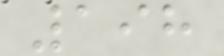198
